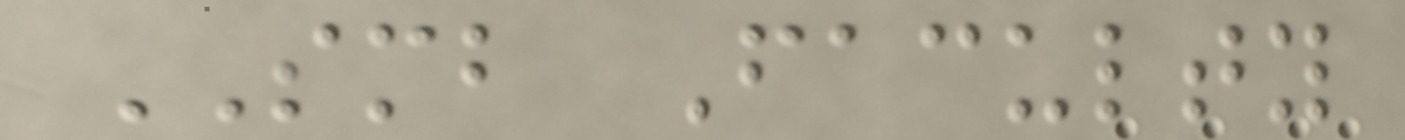SMB Faculty
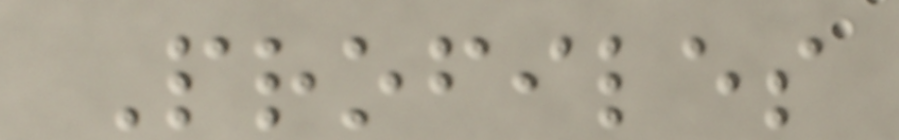Profiles
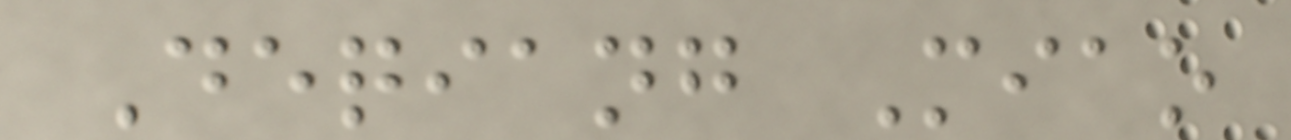Deqiang Miao
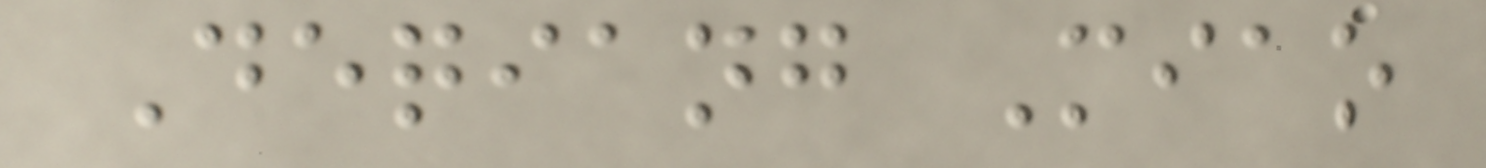Deqiang Miao
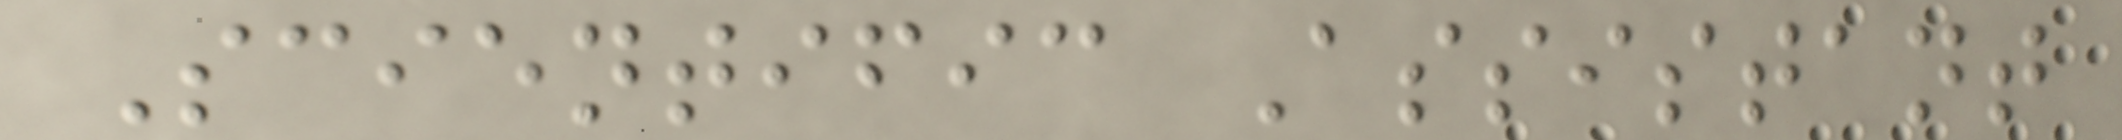Scientific Assistant
